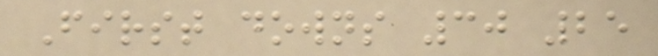First downs 30 25
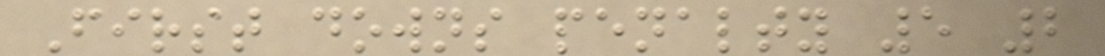First downs penalty 5 2
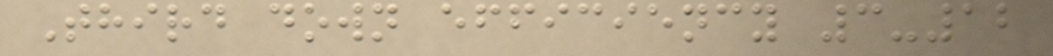Third down efficiency 3-12
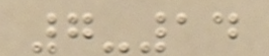7-14
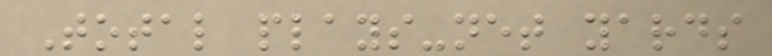Total plays-net yards
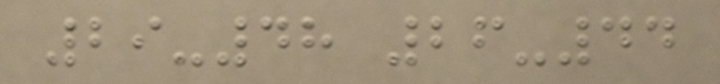29-48 26-44
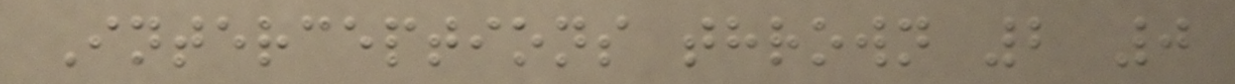Interceptions thrown 2 0
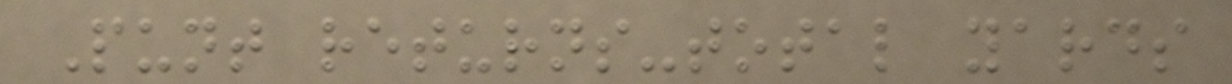Punt returns-total yards
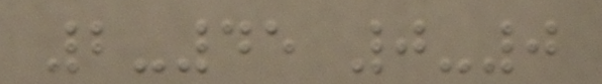2-45 0-0
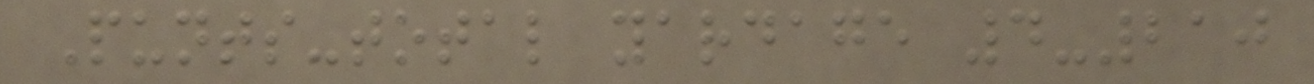Punts-total yardage 4-210
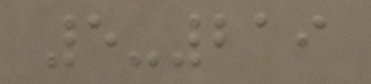5-219
